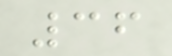36
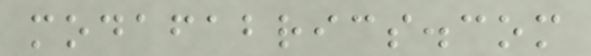modafabrics.com
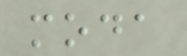moda
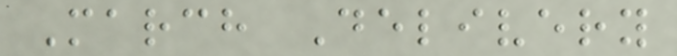March Delivery
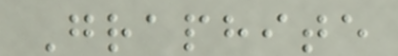Graphite
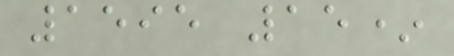1595 15*
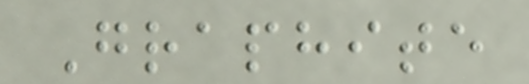Graphite
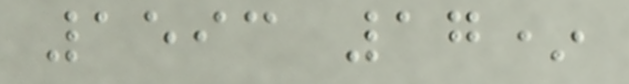1593 17*
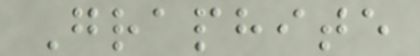Graphite
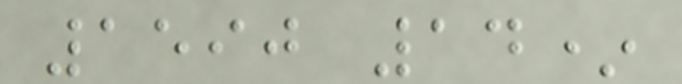1590 14*
